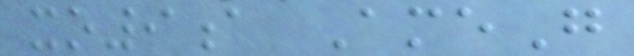xo9a AmeG
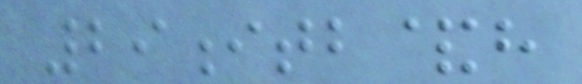29itb&h
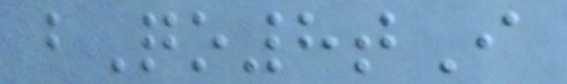bQo8tI
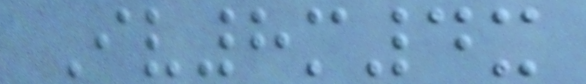Iv8m4x
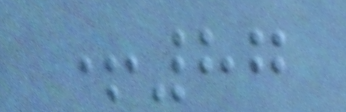+87
